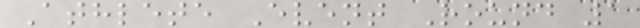Athlete Event Round 1
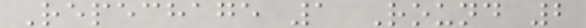Repechage 1 Round 2
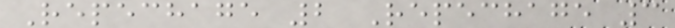Repechage 2 Repechage 3
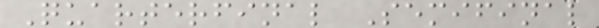Quarterfinal Semifinal
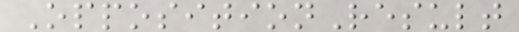OppositionResult
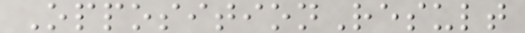OppositionResult
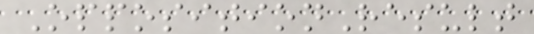OppositionResult
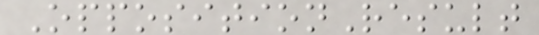OppositionResult
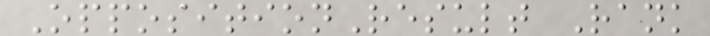OppositionResult Rank
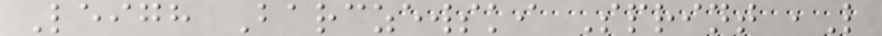Leigh Barczewski Sprint ,L
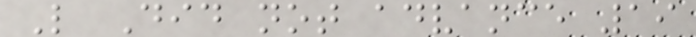L Did not advance 19
